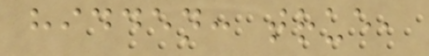hidden: true,
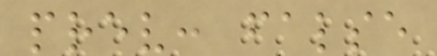prev: false
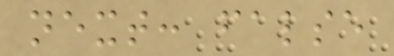next: false
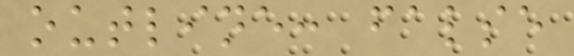outline: false
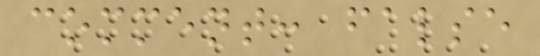comment: false
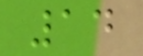14
